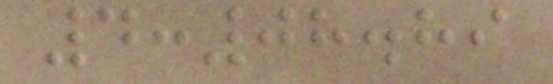4:08.89
